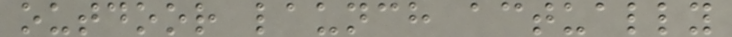outdoor launch actually
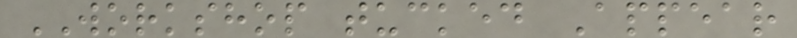WORKSHOP tucked Appear
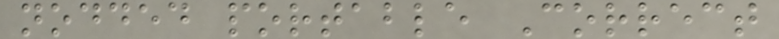nodded portable Correct
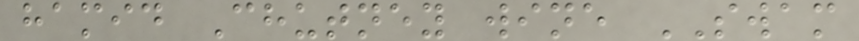hamid Chutney wine SWAM
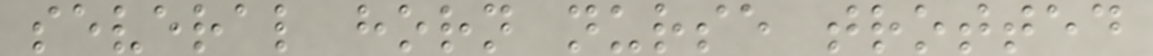several horn nurse trotted
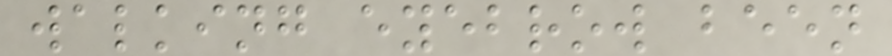walking eyebrow been
